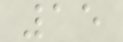15
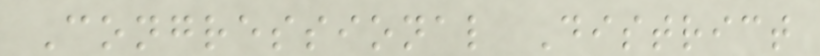Congressional District
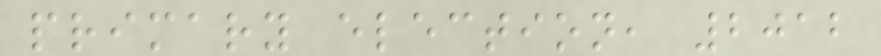primary election, 2012
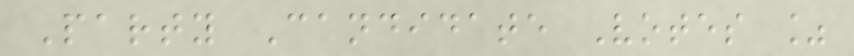Party Candidate Votes %
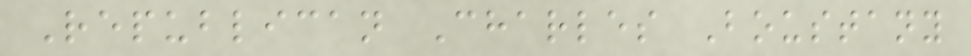Republican Charles Boustany
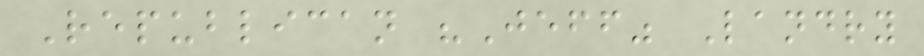Republican "Jeff" Landry
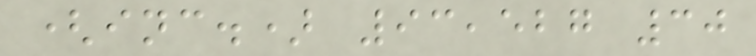(inc.) 93,527 30
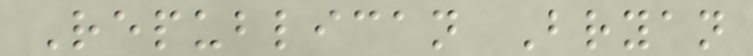Republican Bryan
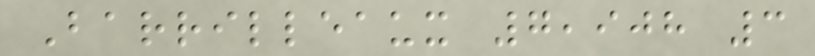Barrilleaux 7,908 3
